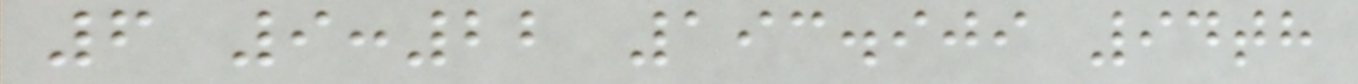6 9:22 193.909 94th
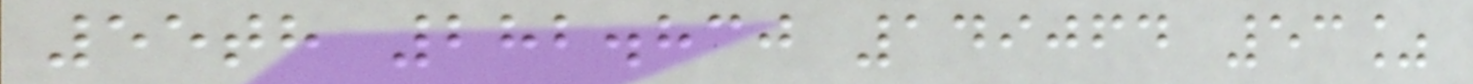55th 282.830 149064 53%
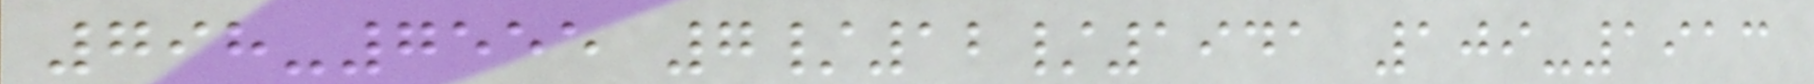798-7555 7/12/1941 109-1913
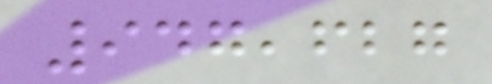947,627
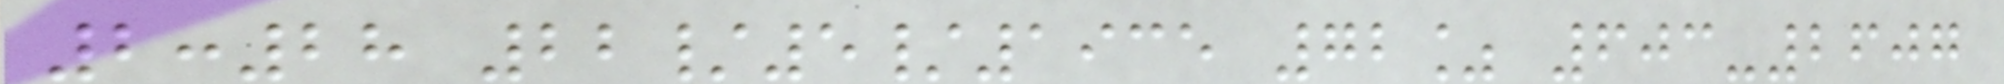2:28 22/5/1935 72% 603-2607
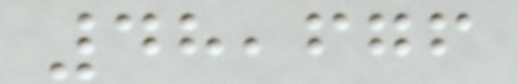48,676
